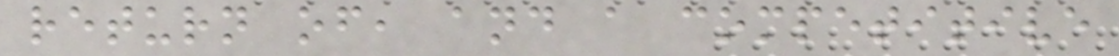return of, and a competitive
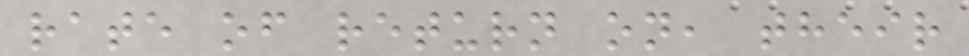rate of return on, their
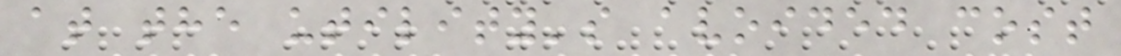at the utility's avoided cost
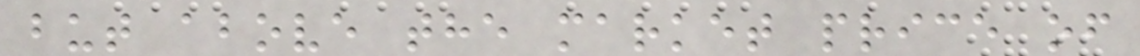but above the market price of
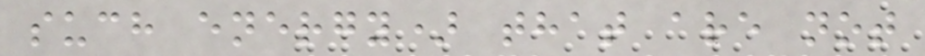such energy) that are not
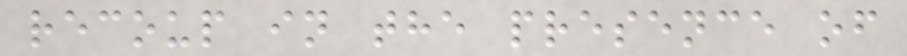recoup in the presence of
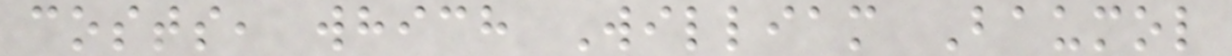costs, which William Baumol
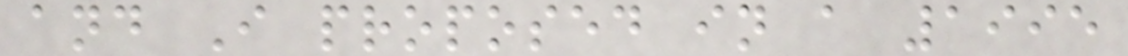and I proposed in a 1995
